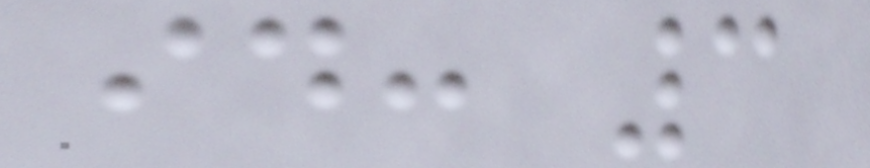id: 3
